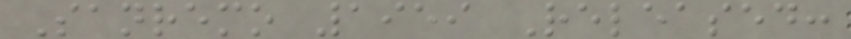Sanremo 1959 Released:
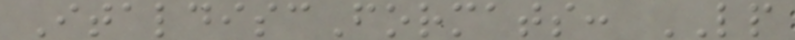ItaldiscFormats: LP
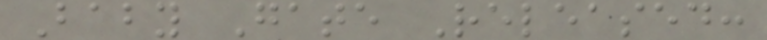Baby Gate Released:
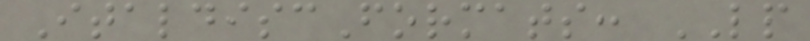ItaldiscFormats: LP
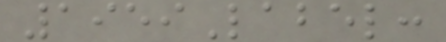1959Label:
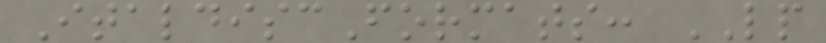ItaldiscFormats: LP
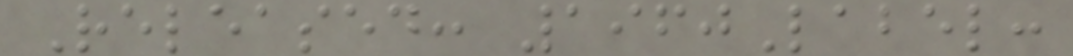Released: 1960Label:
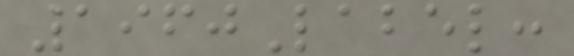1960Label:
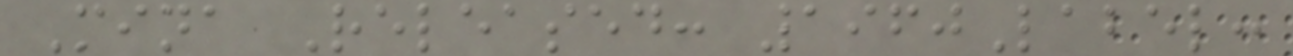Mina Released: 1960Label:
